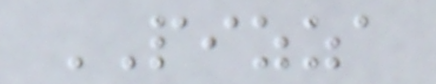PIZZA
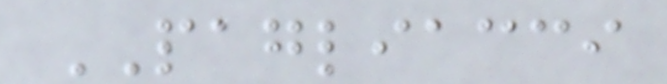PAGLIACCI
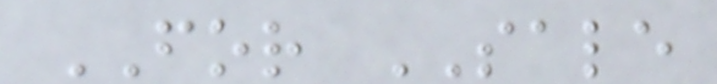FOR SALE
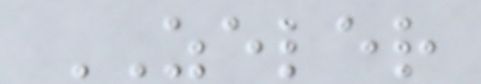ZELER
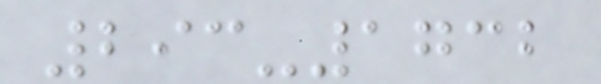293-1732
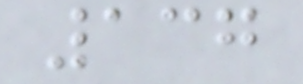137
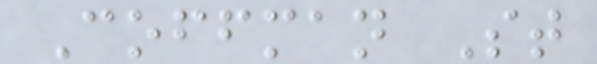Coffman St
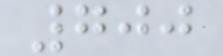700
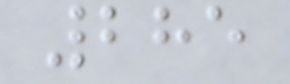285
